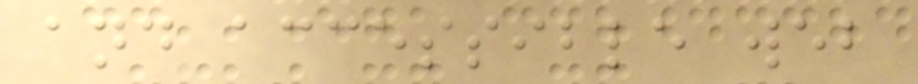and accessible web
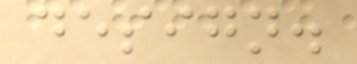design.
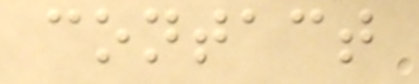contact
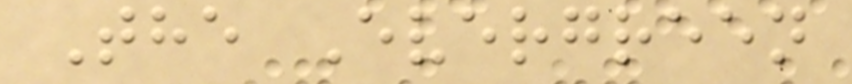The Evergreen
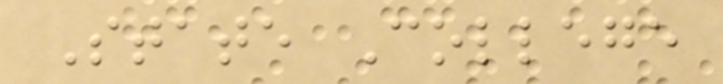State College
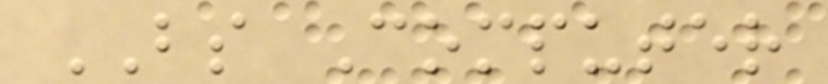BS Computer
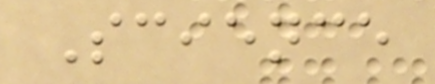Science
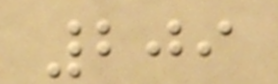209
